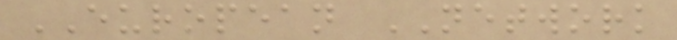EUROPEAN NETWORK
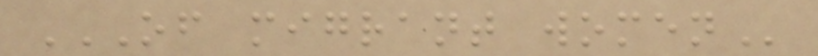OF MIGRANT WOMEN
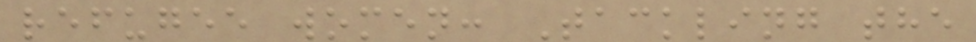refugee women: Tackling the
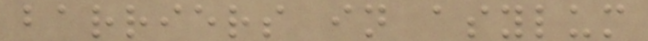barriers in asylum
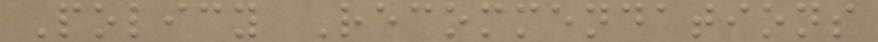Policy Recommendations
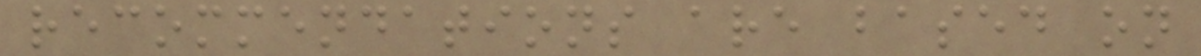recommendations are based on
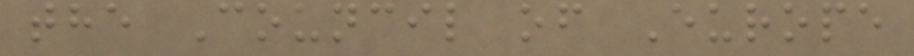the Council of Europe
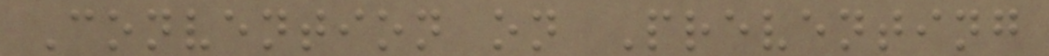Convention on Preventing
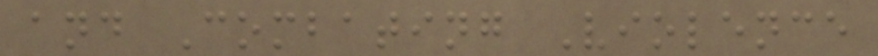and Combating Violence
